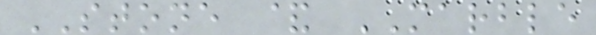STONE & MARBLE
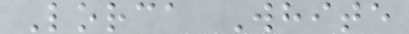Lorca White
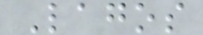Lagos
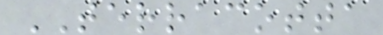TERRACOTTA
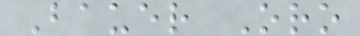Bauer Oro
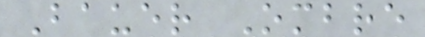Bauer Ombre
